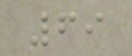69
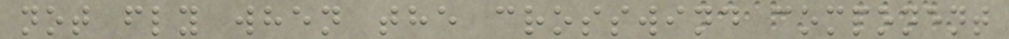not fly when the crosswind component
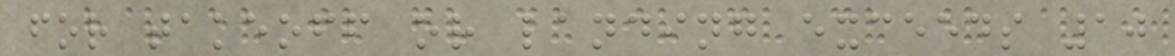for takeoff or landing exceeds 10
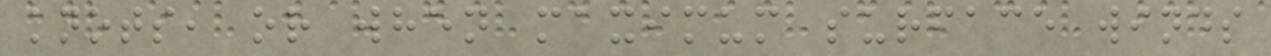knots, or when maximum surface winds
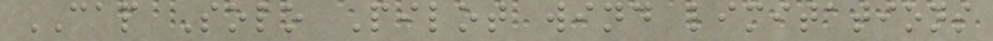CAP Solo Pilot wind limitations
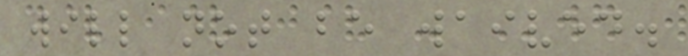will not be waived.
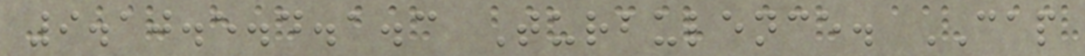9.10.5.4.1.3 Turbulence. CAP
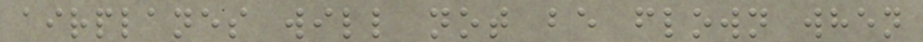airplanes will not be flown when
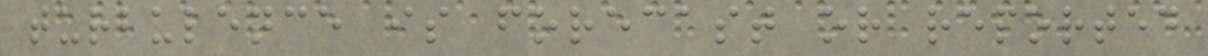turbulence is forecast or reported
